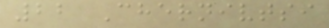22 Chernivtsi
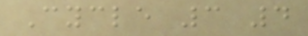Cycle 3 4
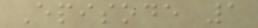Episode 1
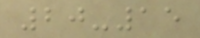20-15
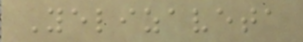Yelizaveta
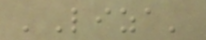'Liza'
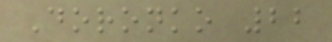Doronko 22
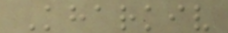Kharkiv
